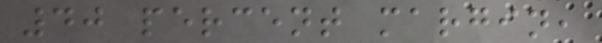40 percent margin,
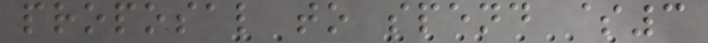proposal to spend $3
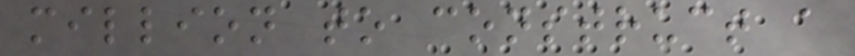million to construct a
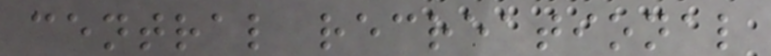central recreational
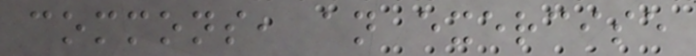commons, an exercise
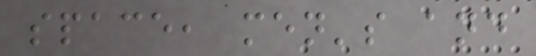space, men's and
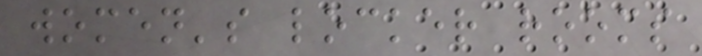women's locker rooms
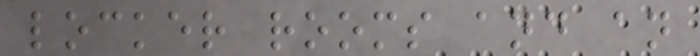locker rooms and an
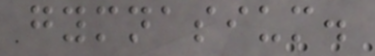gymnasium.
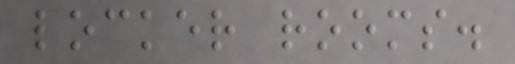locker rooms.
